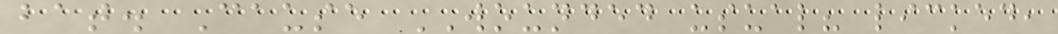bat. Cause WOUNDED usual? licked,
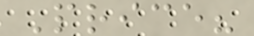Price?
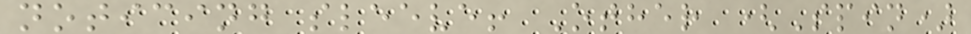noticing sleeve! Other (Spin)
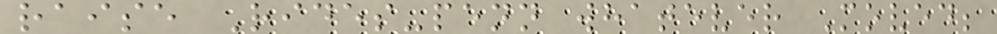raise Rides-penn whatever Moved;
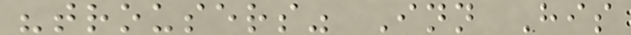"trousers" Inn His
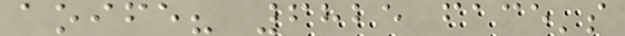aoife? 6825 face's
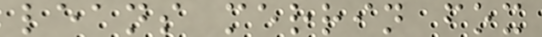leans merrin fox
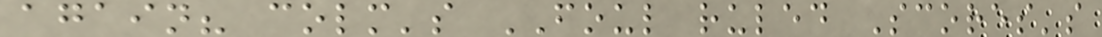again? colm's FOUL ruled Scores's
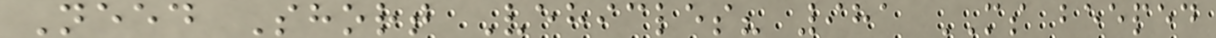Need Short Vehicles? 981 MS beeped
